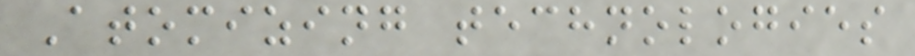Atomizing technologies
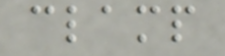clamp
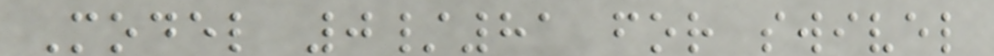Model 0/81 for swivel
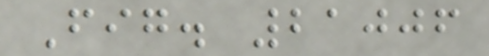Fig. 21006
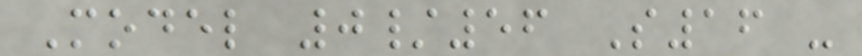Model 0/56 S16 -
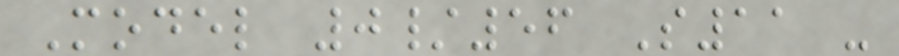Model 0/56 S11 -
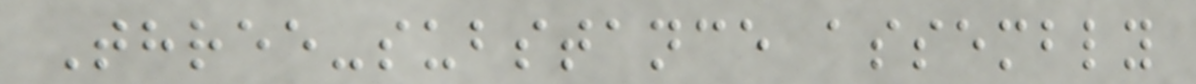Three-substance assembly
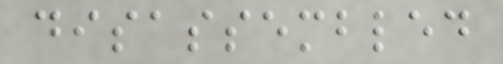disassembled
